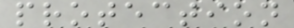protection
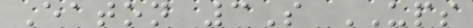Eaton 3S UPS
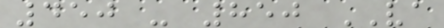450 - 850 VA
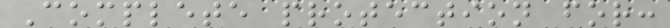Complete protection for:
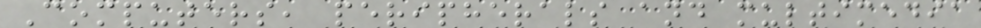Computers, peripherals and multimedia
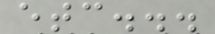etc...
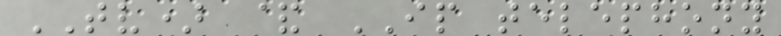TV) & IP telephony
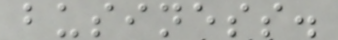business.
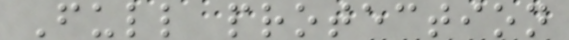Full protection
